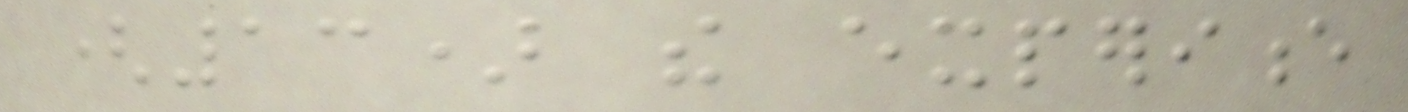(13) the experience
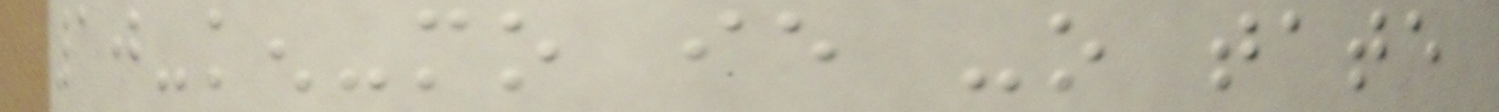10-ken-mo ie -o tate
